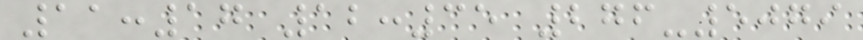11:17 12:35 276-5079
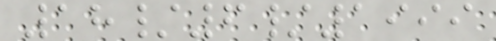18/6/1999
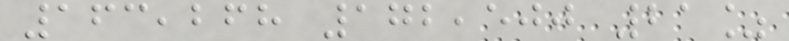163,268 172,500 21%
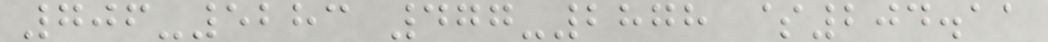706-5283 477-2878 $204.11
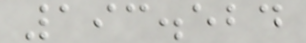193.524
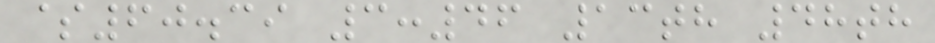$60.39 3:46 13th 48th
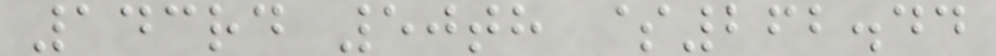143rd 50th $262.44
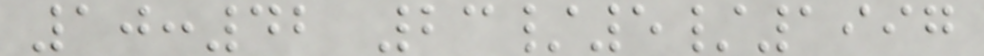10:42 23/5/1997
